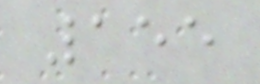155
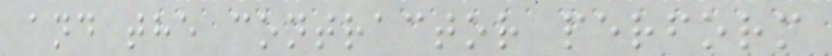and the contractor perform
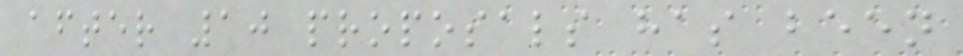after 10 proposals has been
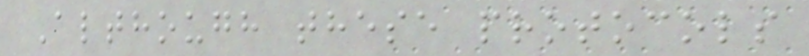Although these protocols
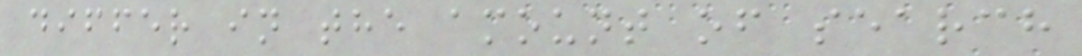differ in the amount of search
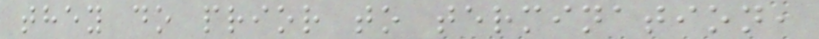they do prior to termination,
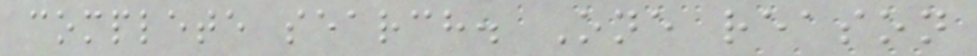complete search. One reason
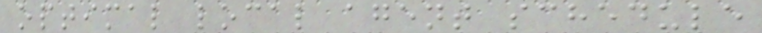optimal local agent schedule
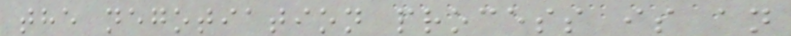the negotiation process is an
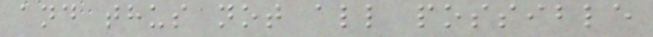and thus not all possible
